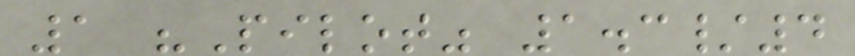1 "Pilot" 1.3/4
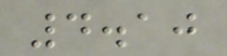4.10
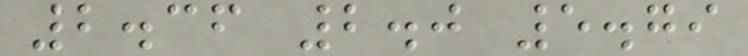2.36 2.0 5.79
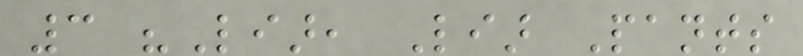3 "Liar, Liar Pants
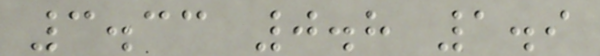3.33 0.8 1.9
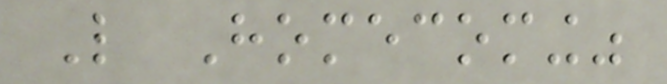Like Homecoming"
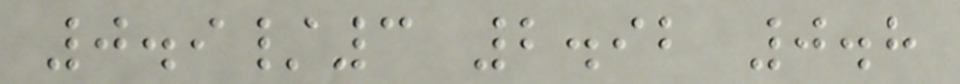0.9/3 2.92 0.8
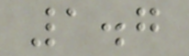1.7
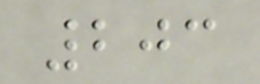203
